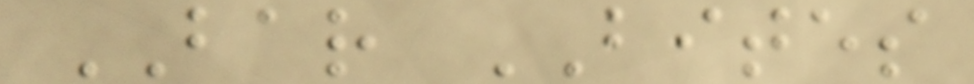BAR BITES
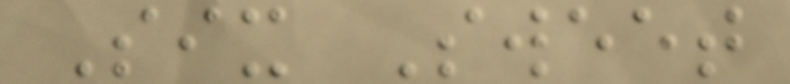Six Sweet
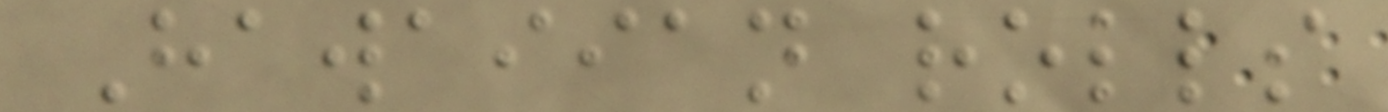Hawaiian rolls
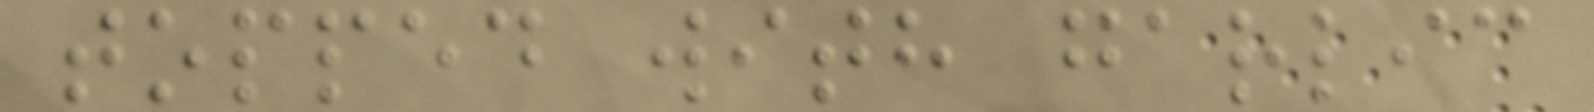topped with garlic
